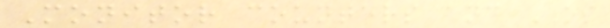Monitor counters and OS
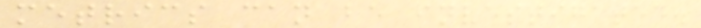metrics can be investigated.
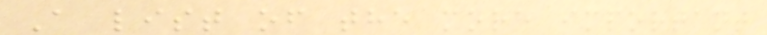A list of the more important
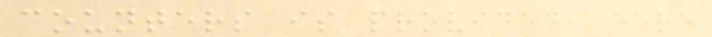counters is provided, here
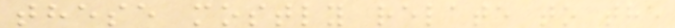these mostly relate to the
